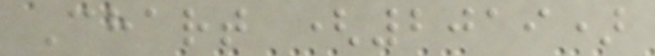Chart (2019)
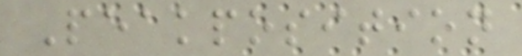Peakposition
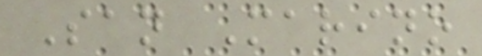San Marino
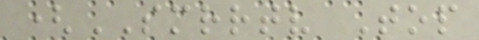(SMRRTV Top
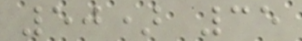50) 35
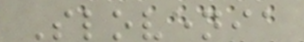Slovenia
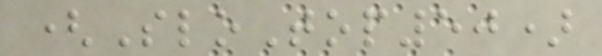(SloTop50)
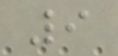9
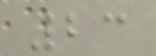23
